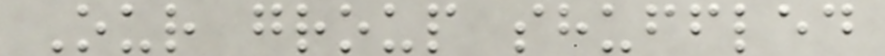Our group shuffled
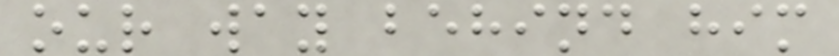our way behind him
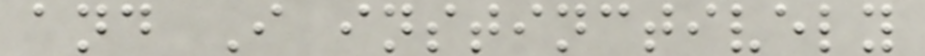and I instinctively
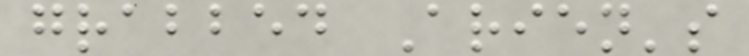grabbed Arien's
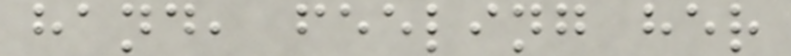hand, feeling her
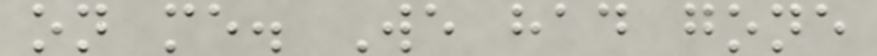on me. We had gone
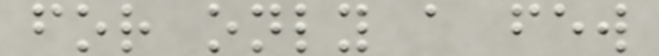for only a few
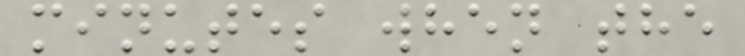minutes when the
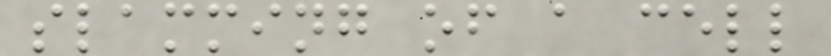slamming of a cell
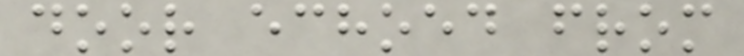door echoed from
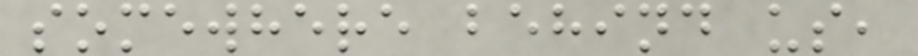somewhere behind us,
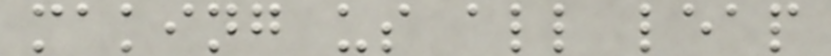making us all leap
